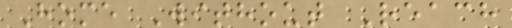Home Without Reach
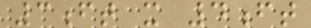3ft x 4ft
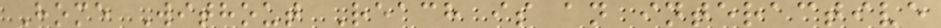Home Without Reach is an interactive
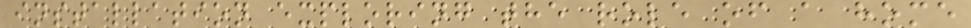installation exploring the role of a home
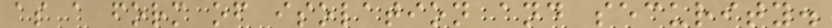as a form of isolation and security.
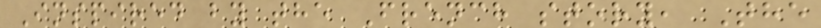Inspired by the French story, The
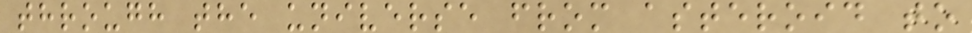through the universe from asteroid to
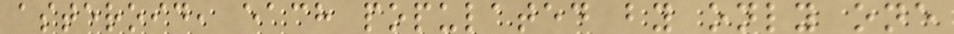asteroid, each populated by only one
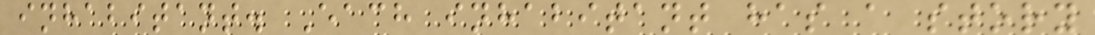inhabitant. Each inhabitant has a story
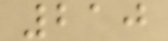210
